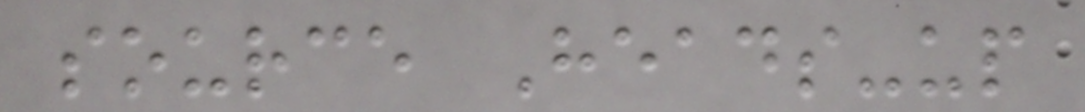source Heads-up
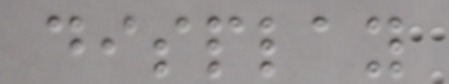display
